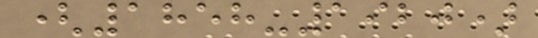(1858-1920)
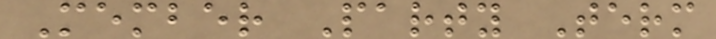Member Party Term
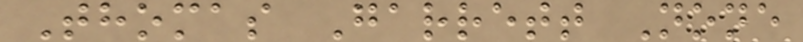Thomas Garrett None
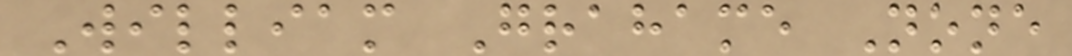William Grahame None
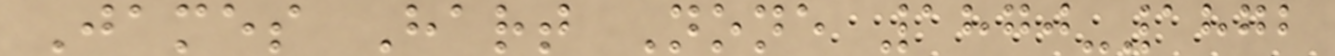James Hart None 1870-1872
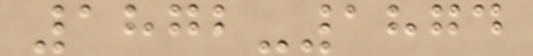1872-1874
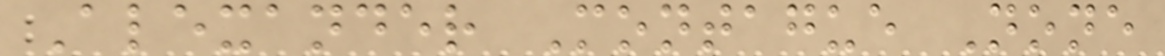Alexander Montague None
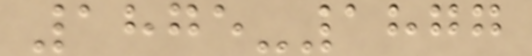1875-1877
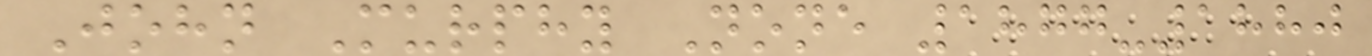John Murphy None 1877-1880
